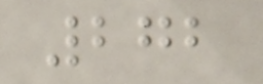272
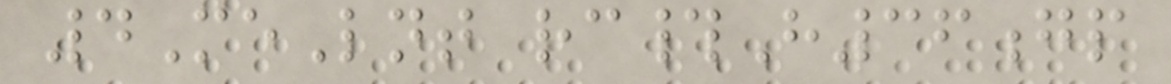4MeLnt rc#H36gp
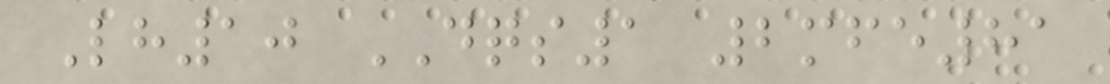Lh10 DQS1 2mfe81
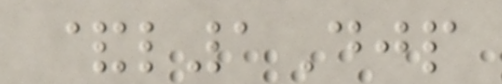&l1Djp
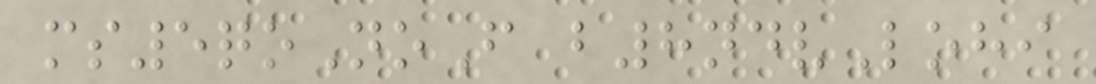ms5qoNoF b8ndvLohi
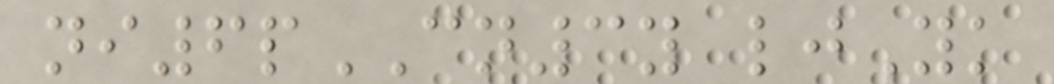ni6pCN3y ljYk
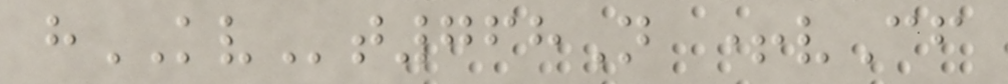hKVt768N +vCf
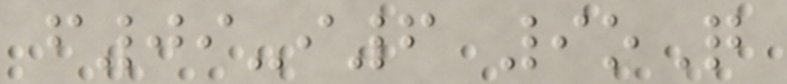f09-i6 9oQ
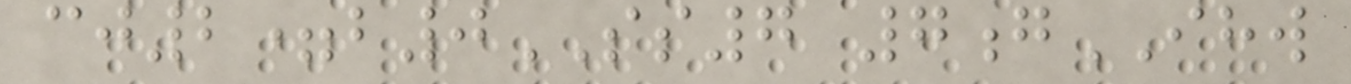cj2=b0SS7 7gIHW
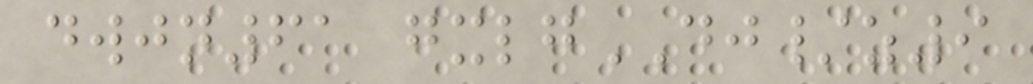dwjn61 gxlgDJ/z9
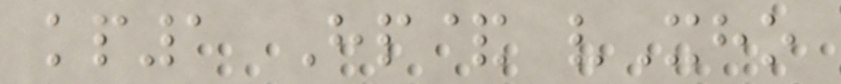kp1 Hp& vXho
